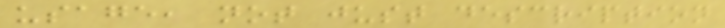usage, not just description
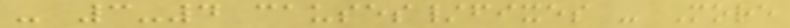- 3-4 causes/fixes - More
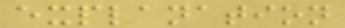explanation
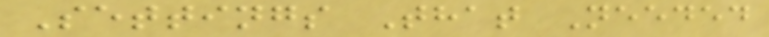Settings That Needed
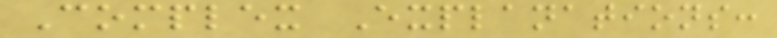Complex Explanations:
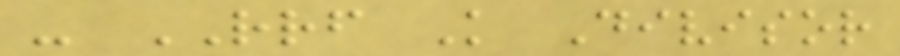- RRF K Divisor
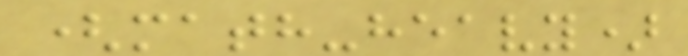(math-heavy)
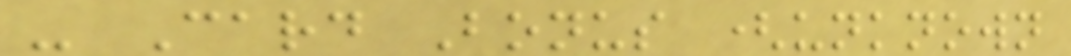- Card Bonus (unknown
